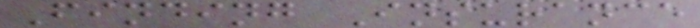Finding Insurance
